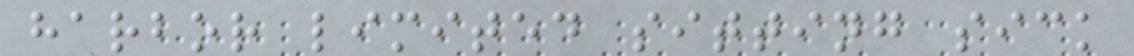harbor limited sitting sick
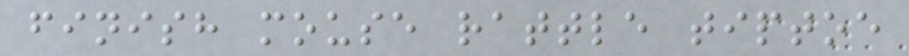finish mouse rattle tiptoe
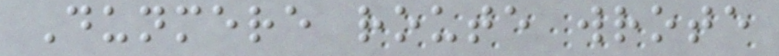Dunmere route wrote
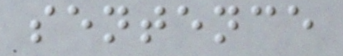sentence
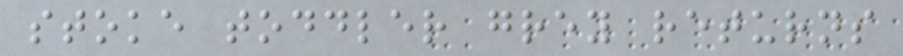stoke toddler grey returns
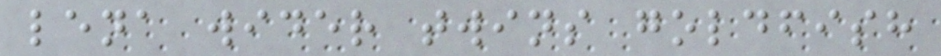lena wider twins goldfish
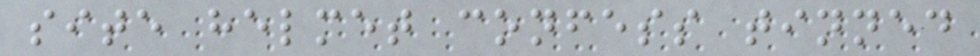site helmet confess tinned
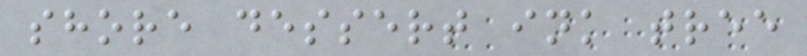shore dessert ink tree
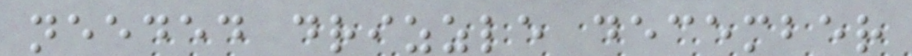needed drizzle december
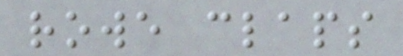rowe claps
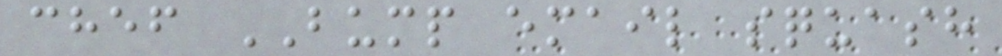chef BUMP email squash
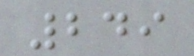249
